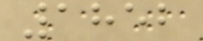1852
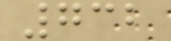732
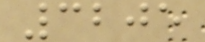3205
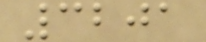3201
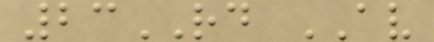23RD AV
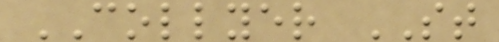COLLYER ST
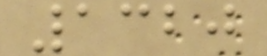1320
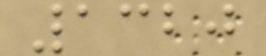1320
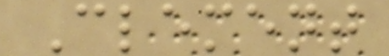Clement
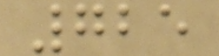725
